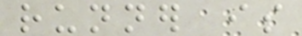runner is
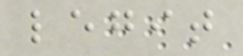legit
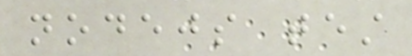nodejs test
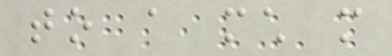to a much more
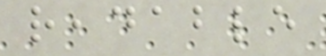readable
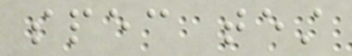spec test
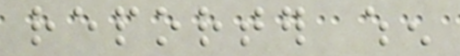reporter when
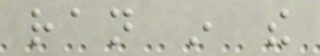ran in the
